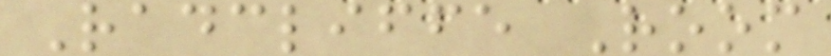Radcliffe Room
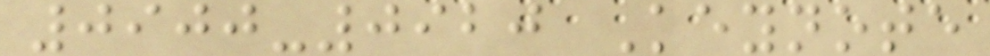0900-0920 Keynote
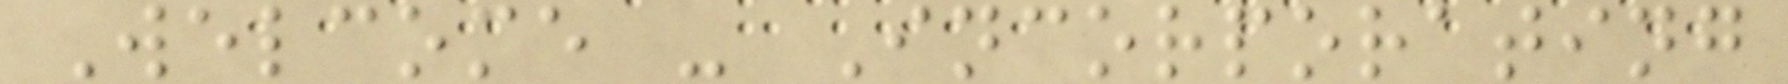Welcome - Incorporating
